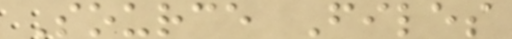Source Files
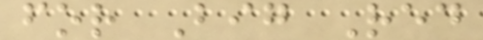for Big Red
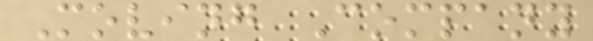Moving Company
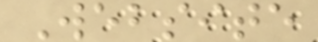Website
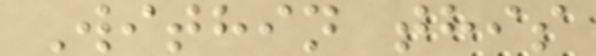Within this
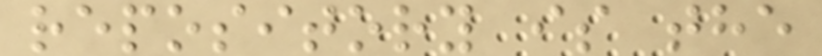repository is the
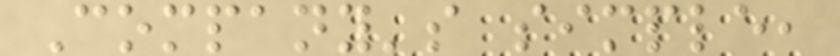Company's simple,
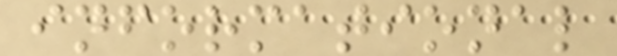informational
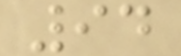94
